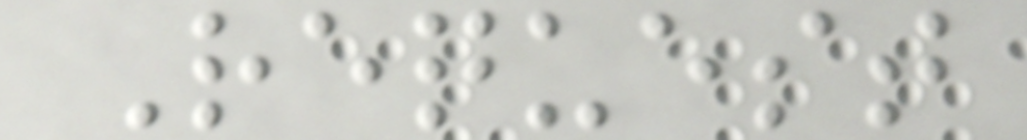Request
